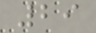29
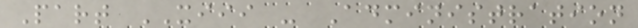Part XIII - Administration
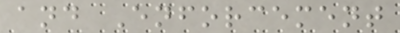and Enforcement
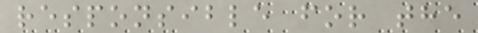responsible for the
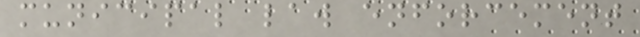municipal law enforcement
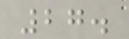27.
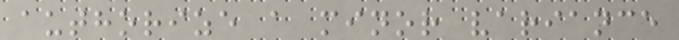authorize a minor variance
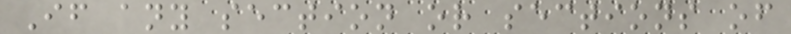If any section or sections of
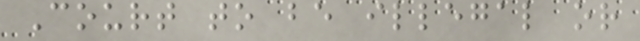Court to be illegal or
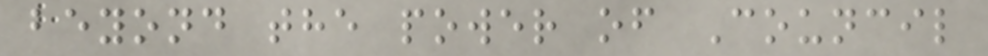beyond the power of Council
